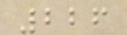226
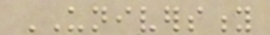UNIVERSITY
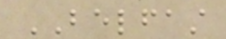BELFAST
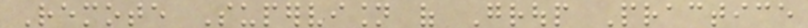Remote Supervision of Group Practice
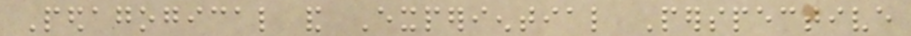Pedagogical and Experiential Perspective
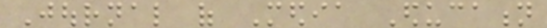Journal of Media Education
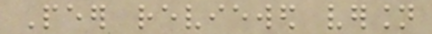Peer reviewed version
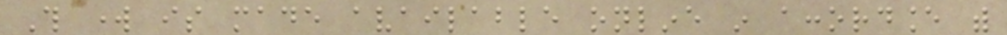This work is made available online in accordance with
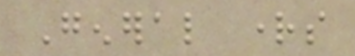General rights
